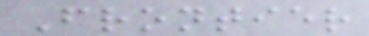Frontier
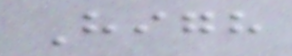High
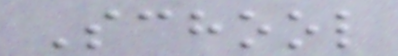School
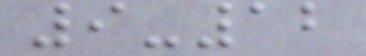9-12
